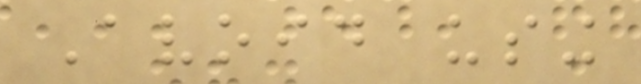Avoid using
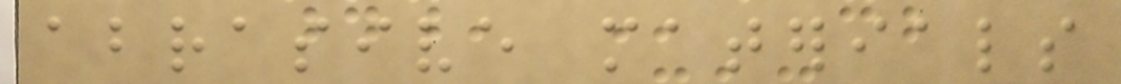abrasive materials
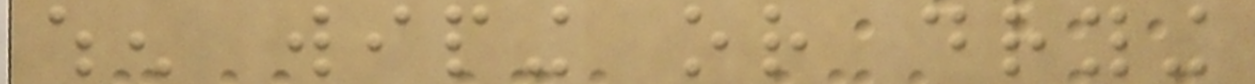when wiping or drying
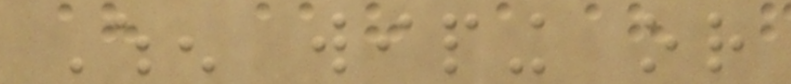When wiping or
